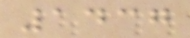1437
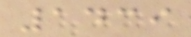1439
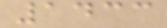1433
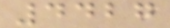4427
